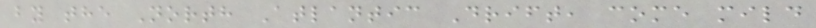by the North Atlantic Drift, come mild
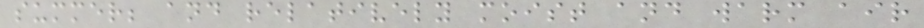summer; and relatively moist and warm air
